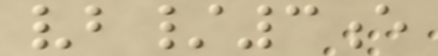vb/3e
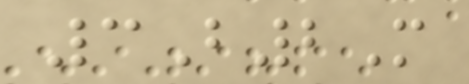3B2M
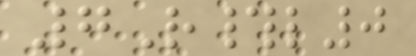7R#l0
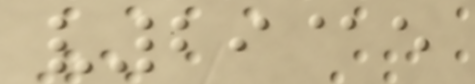v29@e
